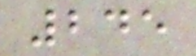245
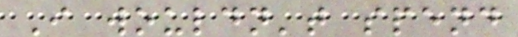I wouldn't spend
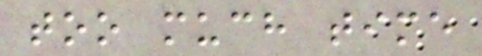too much time
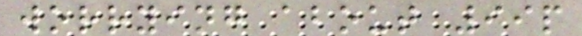worrying about 99p
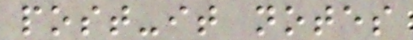post-it notes
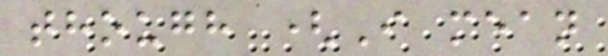though (I mean
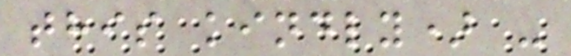this kindly) -
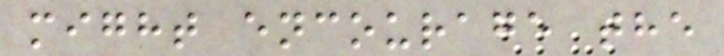might encourage the
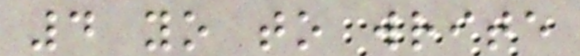4 yo to write
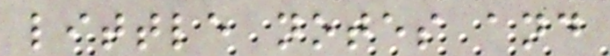little notes and
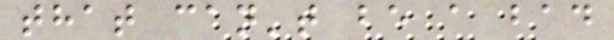that can't be a bad
